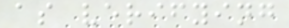as verifying
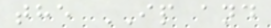the IP and
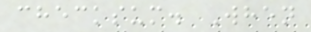checksum. When
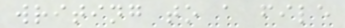writing to a file
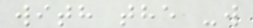with the -w
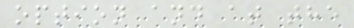option and at the
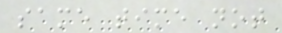same time not
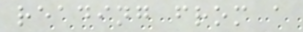reading from a
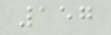157
